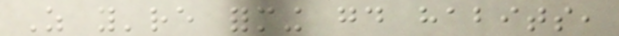As you're forming good habits,
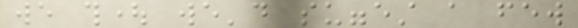we thought we'd suggest a few
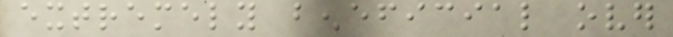extremely beneficial over
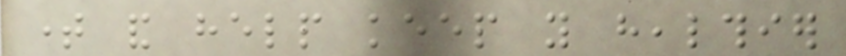time and help keep you healthier
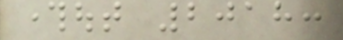throughout 2018:
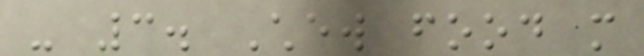- 3. Chew food more
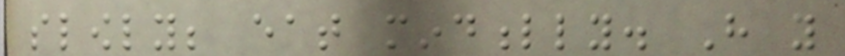slowly; eat mindfully. Have you
